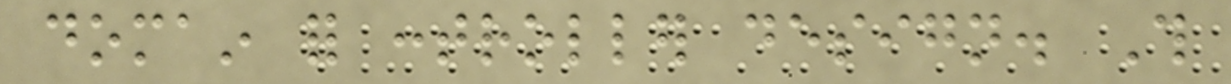domain for controller design. This
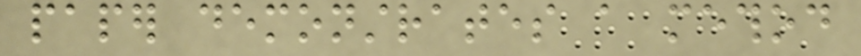paper demonstrates a method
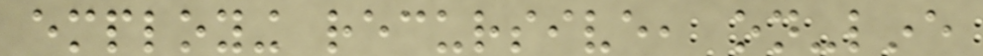employing recursive, on-line
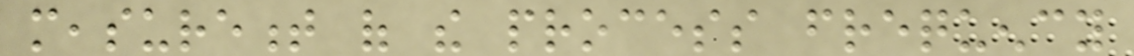measurement of the process frequency
